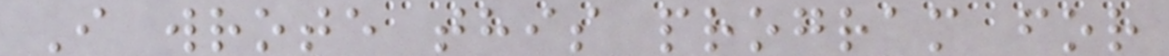I wrote this program for
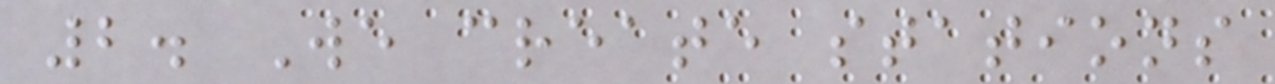2. We create stations
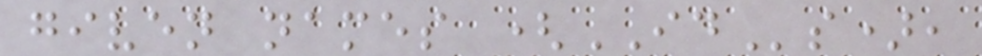given names (IDs),
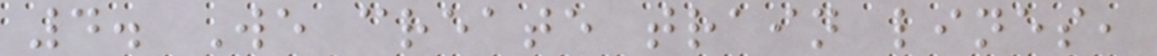4. We create train lines,
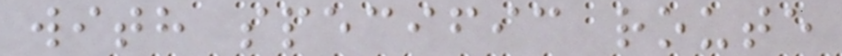with specific route
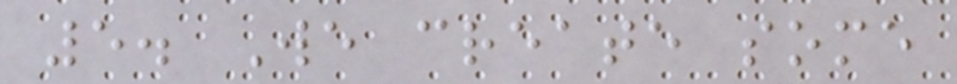5. We create some
